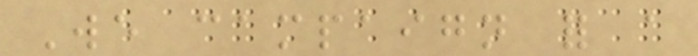We campaign for a
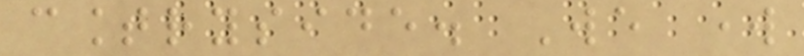countryside. We work
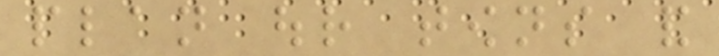plan our towns and
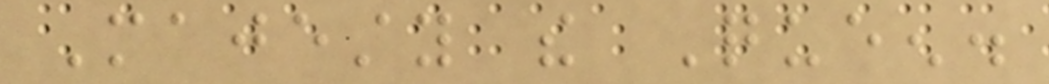Majesty the Queen.
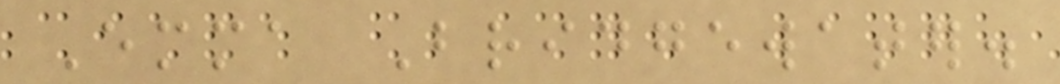Emma Bridgewater.
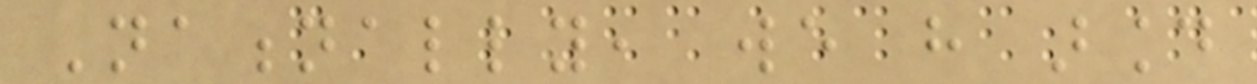Nationally, we have around
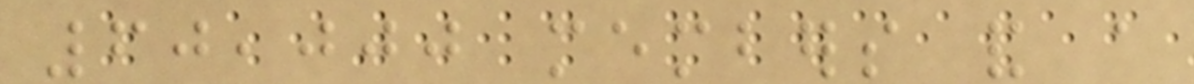60,000 members and a
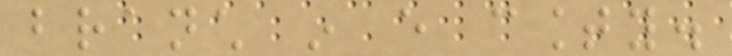branch in every county.
